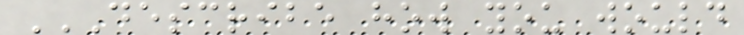DESCRIBE HOW YOU WOULD
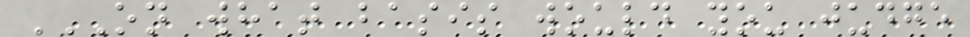ON WHAT BASIS WOULD YOU JUDGE
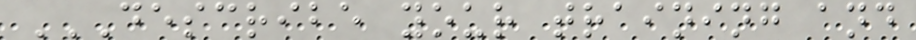DESCRIBE YOUR TRAINING AND
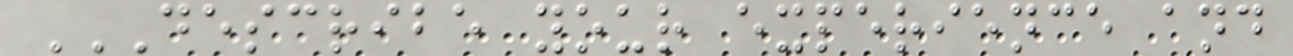DESCRIBE YOUR EXPERIENCE AND
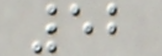52
